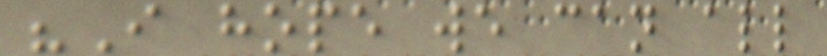"I hope we can all
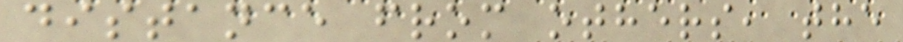distance from others, the
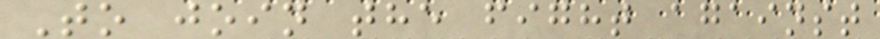To join the fight against
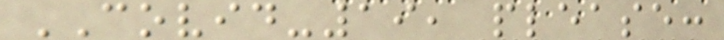COVID-19, please:
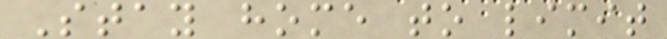Stay home to limit
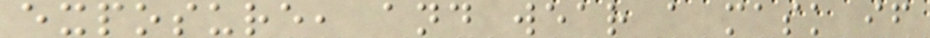exposure, and wear a mask if
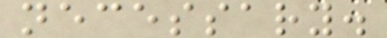necessary.
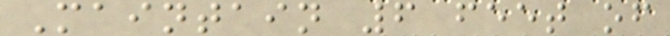Maintain 6 feet of
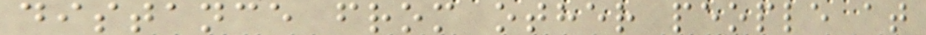distance from other people at
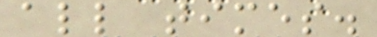all times.
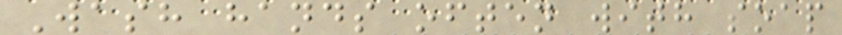Wash hands often with soap
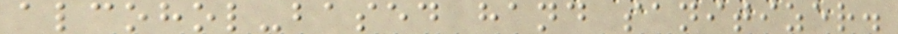alcohol-based hand sanitizer.
